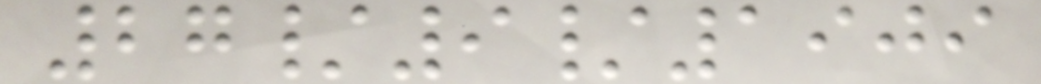27/9/1909
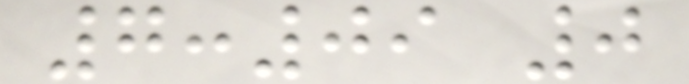7:09 0
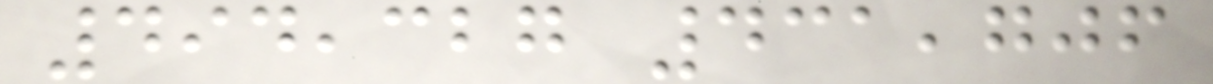494,327 431,706
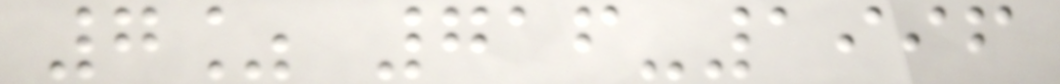7% 716-1996
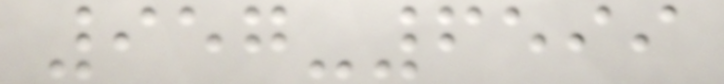957-6599
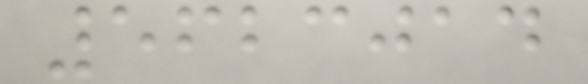5623014
